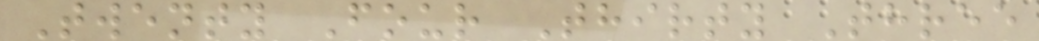Twenty Four Thirty Three
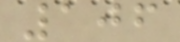106
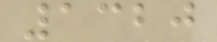1320
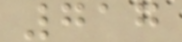717
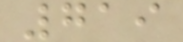719
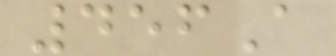456A
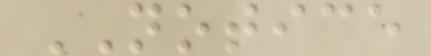NOTICE
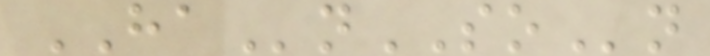HAnSOn
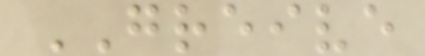GREIVE
